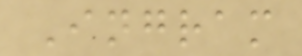Ingram
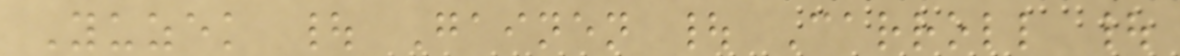Yuzek | Gainen | Carroll |
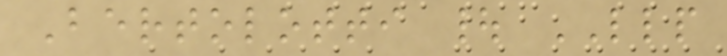Bertolotti | LLP
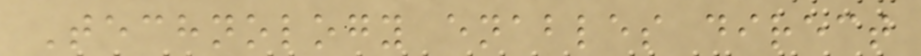Technology enables direct
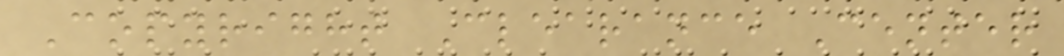Copyright Clearance Center
